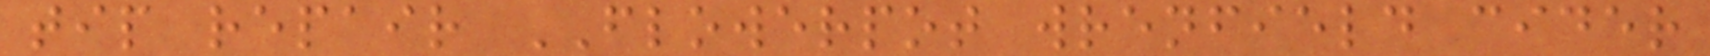tip repair FLOWERPOT wrenfield cider
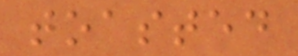toasted
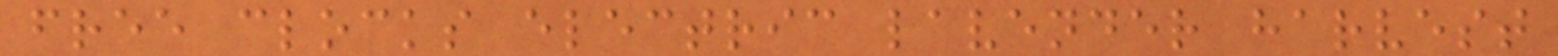free clocks electric lavender harvest
